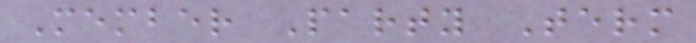Member Party Term
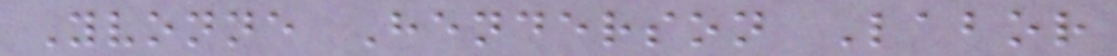Yvonne Henderson Labor
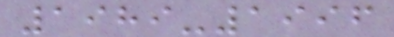1989-1996
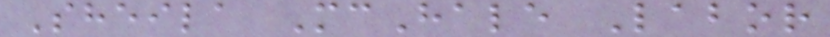Sheila McHale Labor
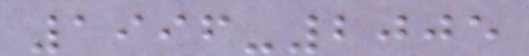1996-2005
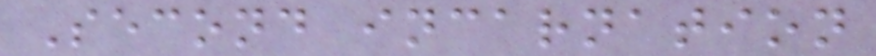Second incarnation
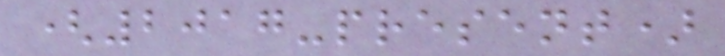(2017-present)
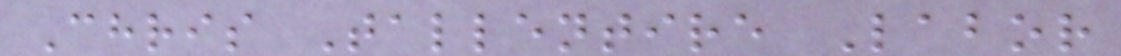Chris Tallentire Labor
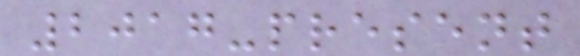2017-present
